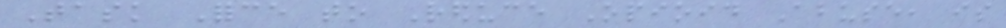Task Force to Reduce Opioid Abuse, is
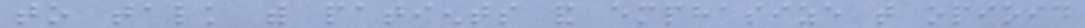to talk with patients and emphasize that opioid
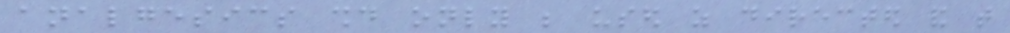analgesics should only be used as directed and that
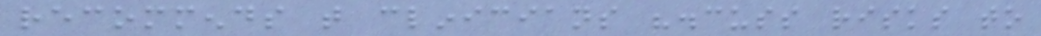recommends that clinicians "discuss risks to
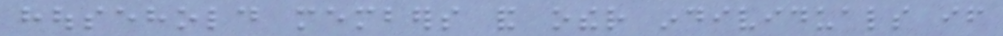household members and other individuals if
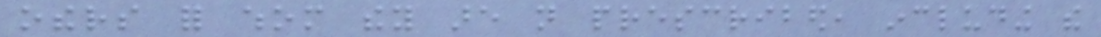others for whom they are not prescribed, including the
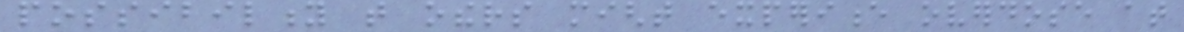possibility that others might experience overdose at
